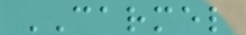CARMEL
